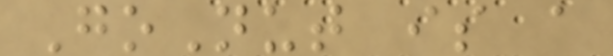GoNut is a
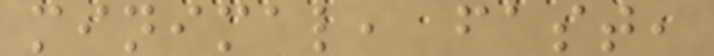minimal, fast,
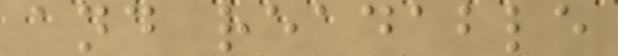and readable
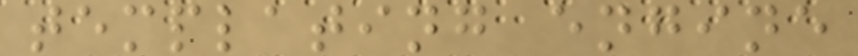templating engine
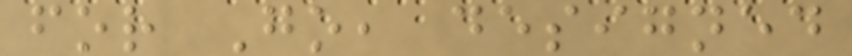for Go, designed
